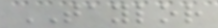TAYLOR
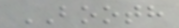BOOTH
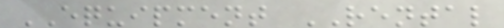EQUIPMENT RENTAL
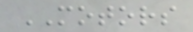MOTORS
